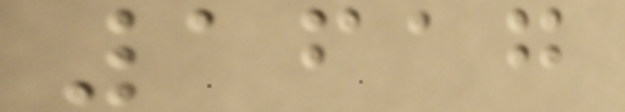1617
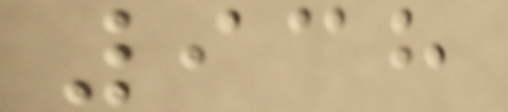938
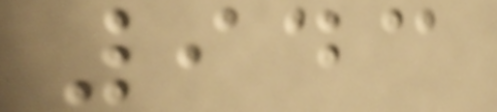943
